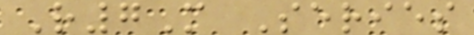R7M Series
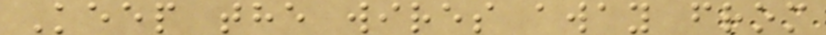Keep the wires away from
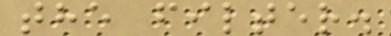the filter.
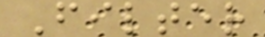Filter
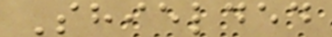Shielded
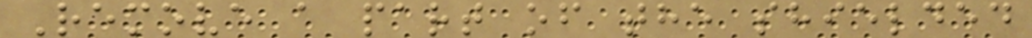Remove a part of the shielded
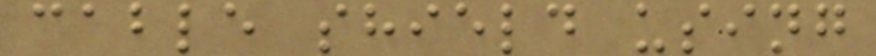cable shield using
